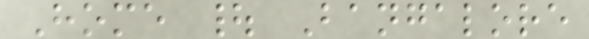Home | Bangalore
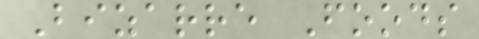Bizarre Foods
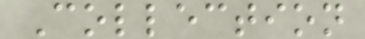Collection
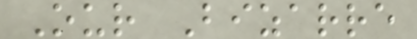Our Bizarre
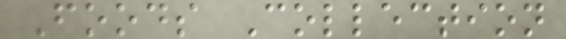Foods Collection
